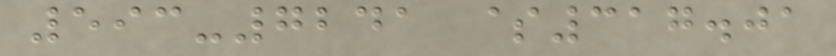593-7241 $317.01
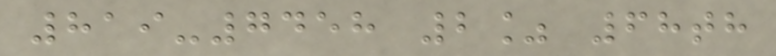819-7458 2% 68th
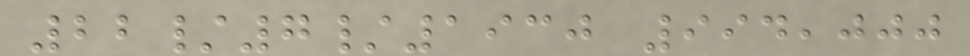22/7/1930 994,000
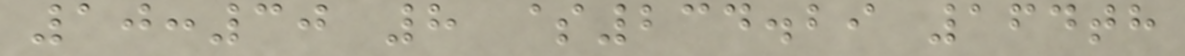10:30 8 $234.29 164th
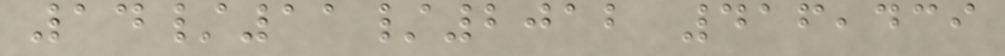14/11/2012 416,439
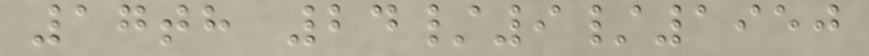17th 24/9/1950
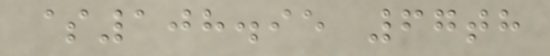$108.95 67th
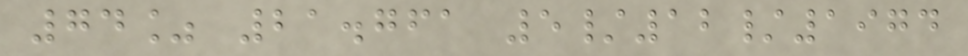74% 21.761 5/12/1974
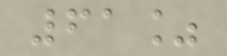61%
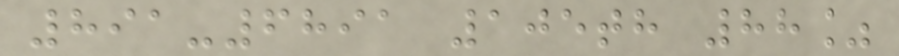891-6891 105th 88%
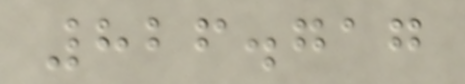826.717
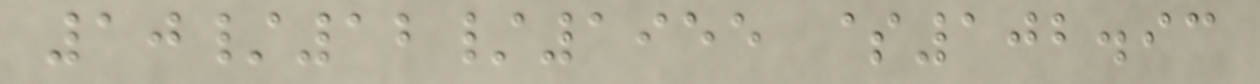10/12/1955 $102.93
